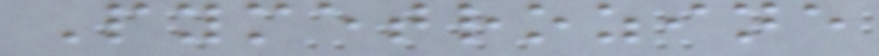Pymetrozine
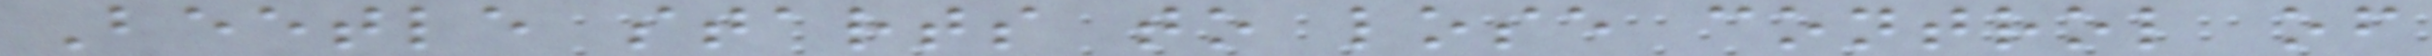Beetle starts to lose control of
